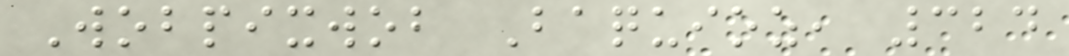Wobpixwob Baquioz, 324
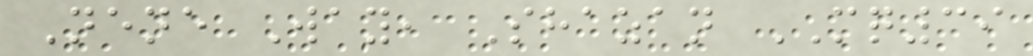Nene Way, Shazan MQ39
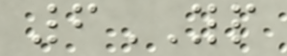6YP
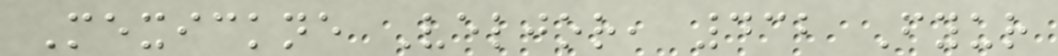Mexickne Veljor, 432 Fyur
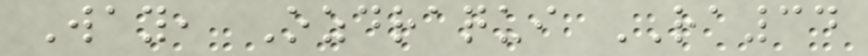Way, Ozdraqui RA34
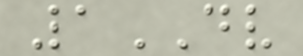1DV
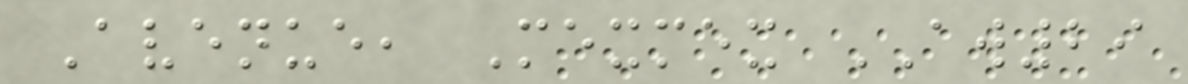Avenue, Mexmex AW29
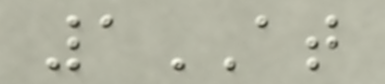1AT
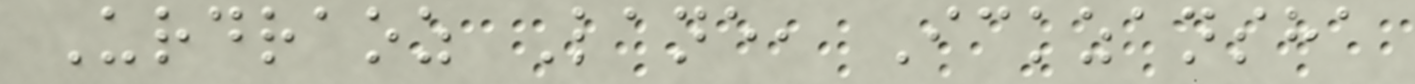Urdraoz Lane, Ickzansha
